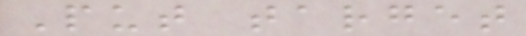Put target
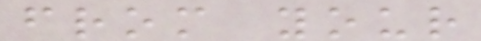from your
